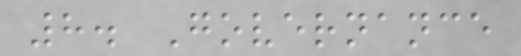8. Governance
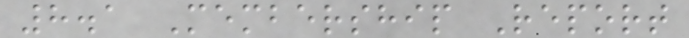8.1 Membership Report
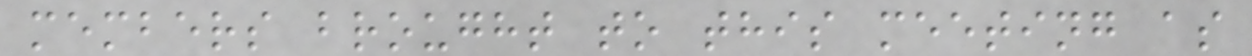members brought to this meeting as
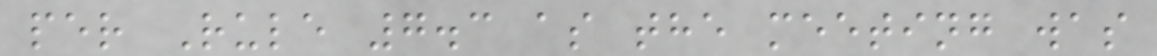per Rule 7.3 as the meeting was
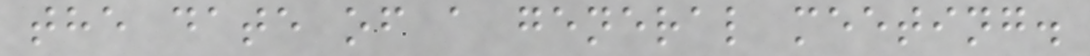the date of a general meeting.
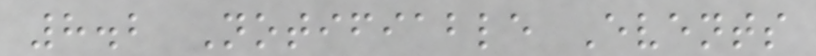8.2 Notifiable Events
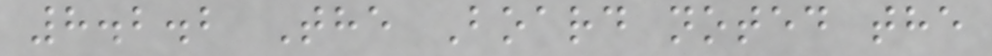8.2.2 The Board noted the
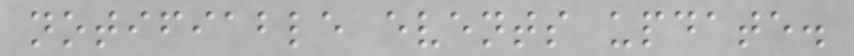notifiable events update.
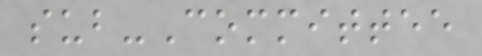sub-Committee
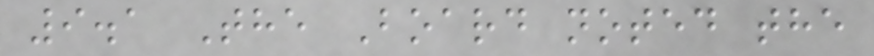9.1 The Board noted the
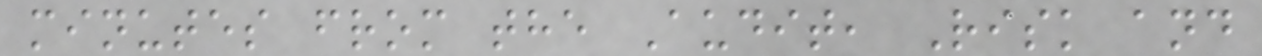minutes from the Audit, Risk and
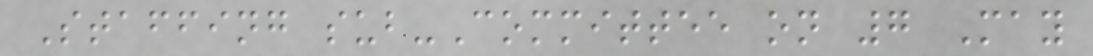Staffing sub-Committee on 7 May
